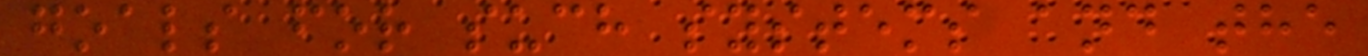goals for such systems and the
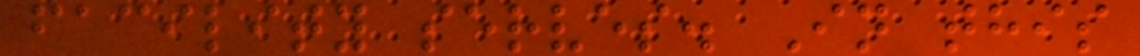facility serves. In this
